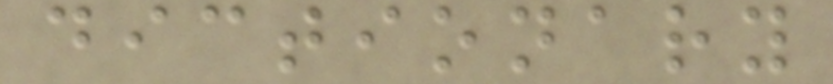dictionary
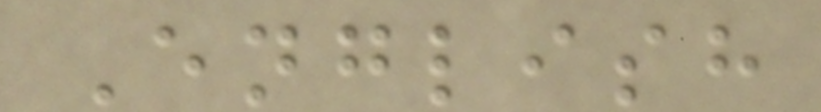English
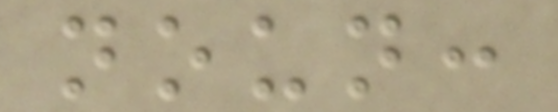noun:
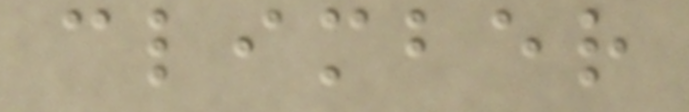climber
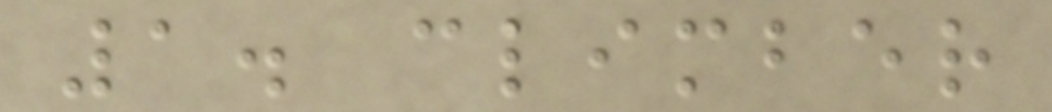1. climber
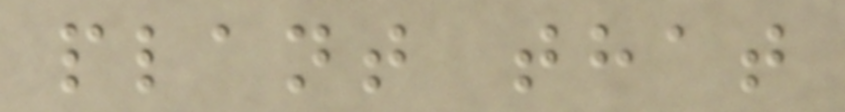plant that
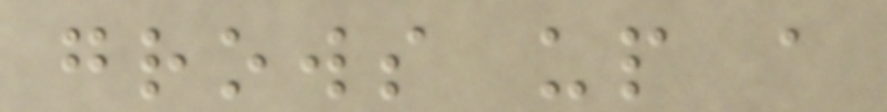grows up a
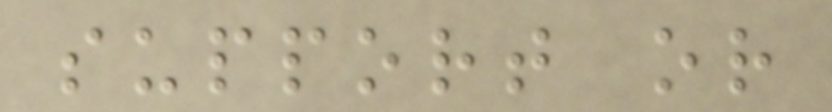support or
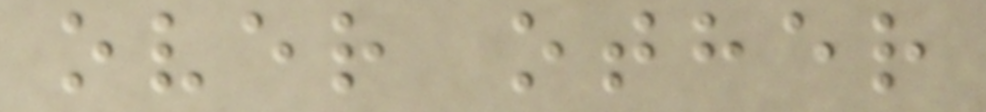over other
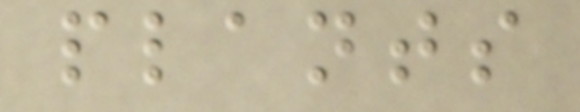plants
